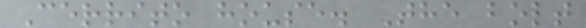Cerrito house. The bolt
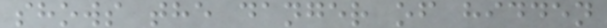shows the danger of hidden
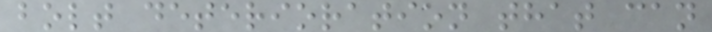bolt deterioration that can
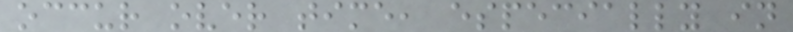occur over time, especially in
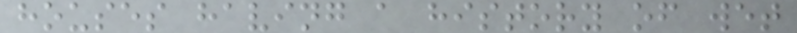houses having a history of wet
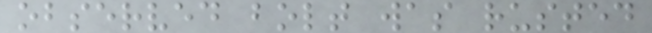observed bolt was rusted
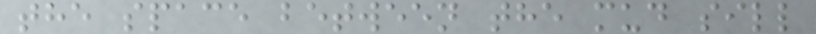the space between the mud sill
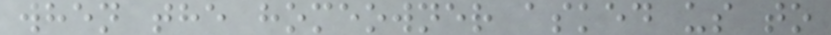when the homeowner asked us to
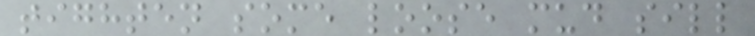tighten some loose mud sill
